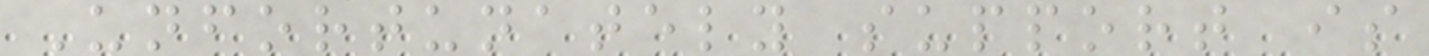Unfortunately support is
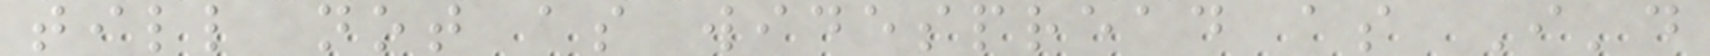till not as widespread as I'd
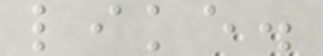like.
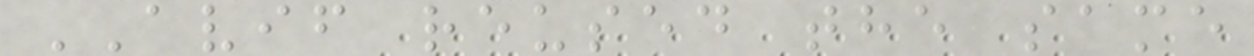AVIF reused the same
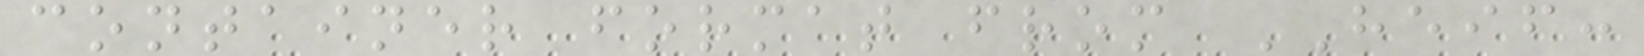container format from HEIF:
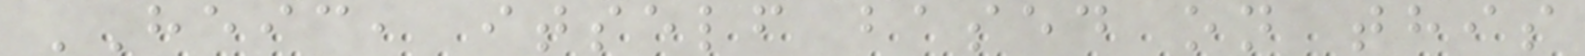HEIC, itself based on this
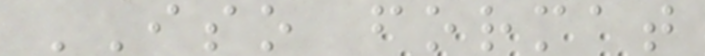ISO format
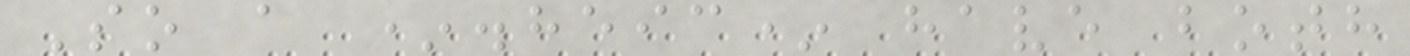So a *.heic* have both
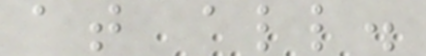at all.
